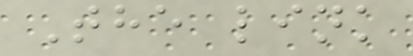The link
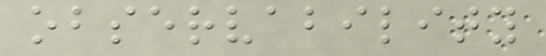observability
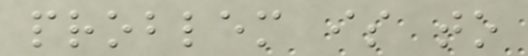problem is to
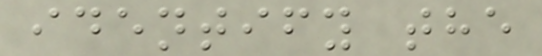identify the
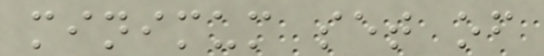minimum set of
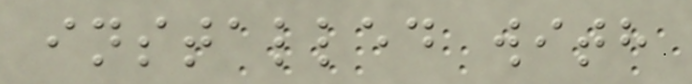installed with
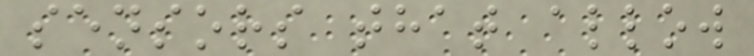sensors that allow
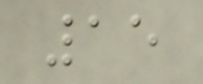15
